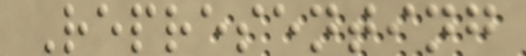Representing
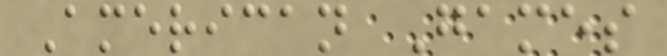American Games
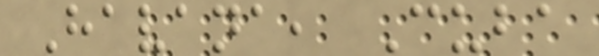Havana, Cuba
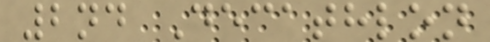2nd Decathlon
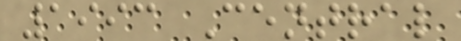1993 Central
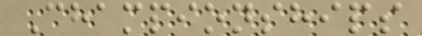Championships
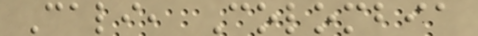Cali, Colombia
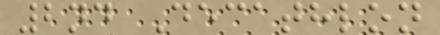2nd Decathlon
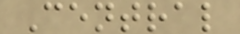Central
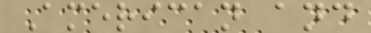American and
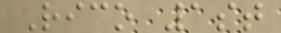Rico 1st
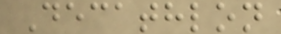Decathlon
